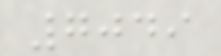7049
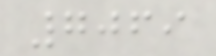7069
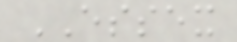ESSEX
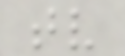tv
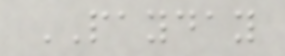PAYDAY
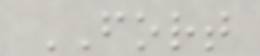FORT
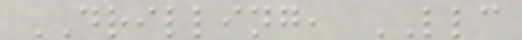DRILLING, LLC
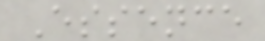Essence
